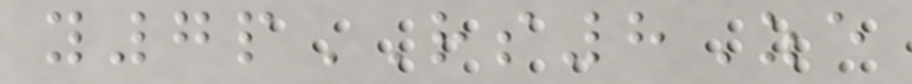y7pRS8Ze
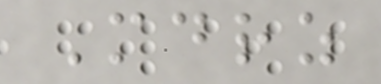Mdrz
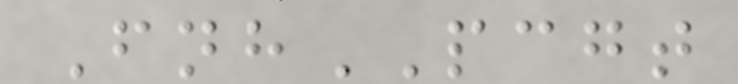FnhPCGT
